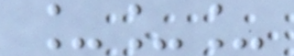___
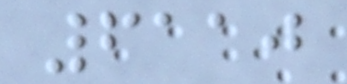6110
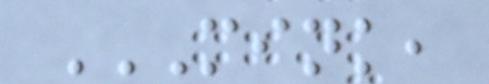MINK,
